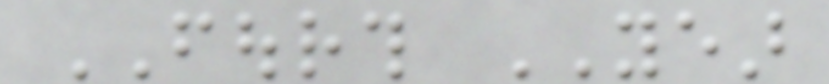FOURTH YEAR
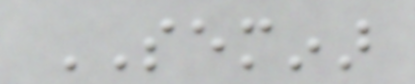SEMINAR
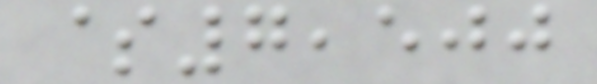$7,500
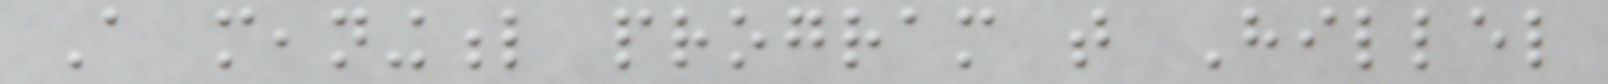A meaningful program that Hillel
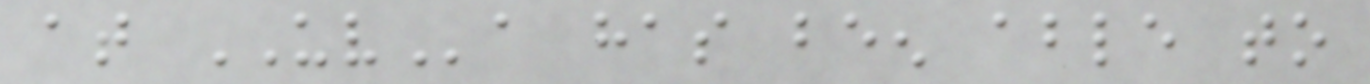at UVa has been able to
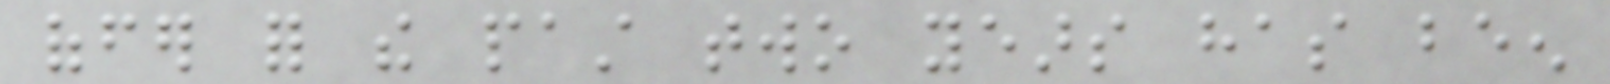offer for the past two years has been
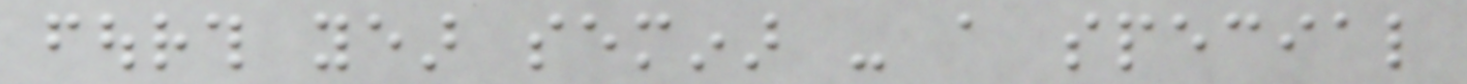fourth year seminar - a special
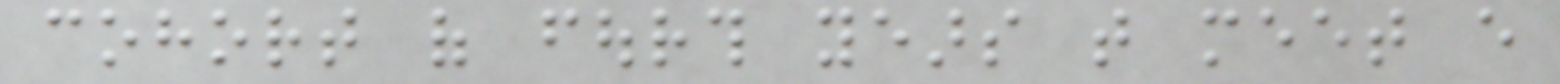cohort of fourth years that meet every
